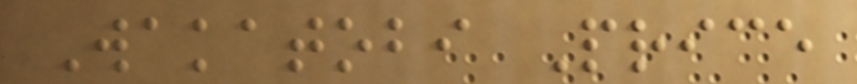Wakatobi Price
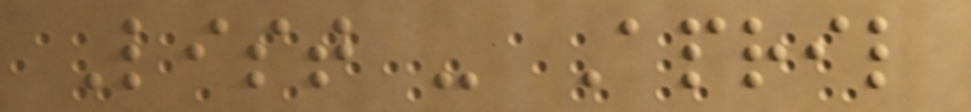List - April
